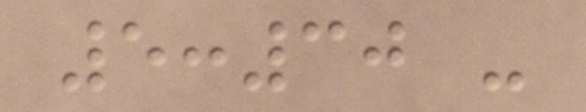5:30 -
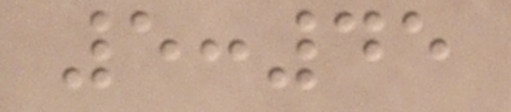5:45
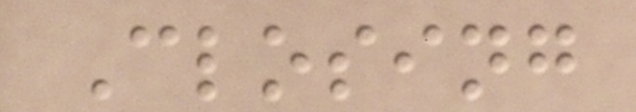Closing
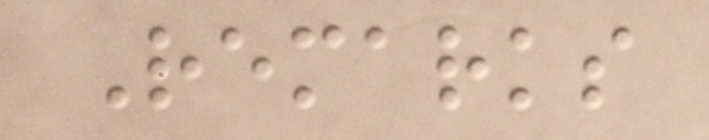Remarks
